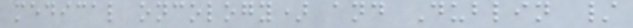medical oncology) and Dublin /
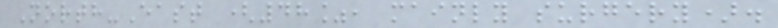North-East (48%, mainly surgery).
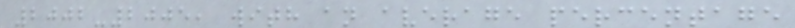2002-2005, with an average percentage
